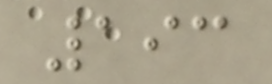193
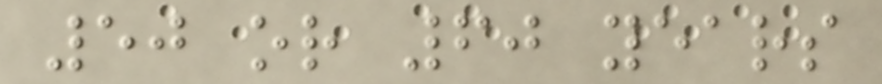50 or 60 years
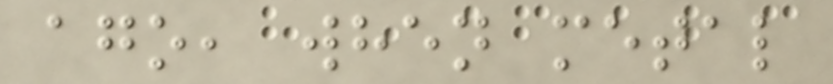ago, when metal
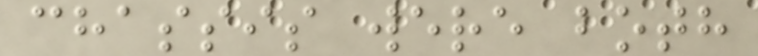chassis were both
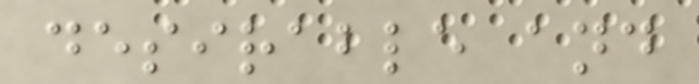desirable and
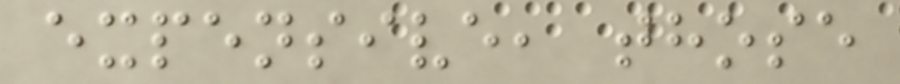expensive, those
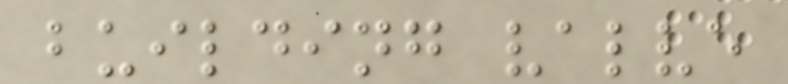building valve
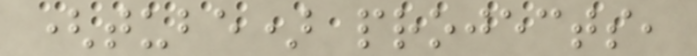(tube) projects,
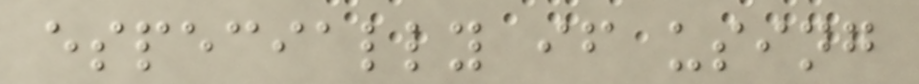especially if using
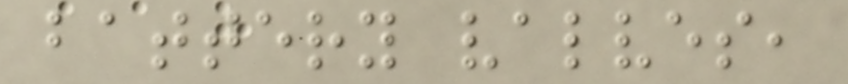battery valves,
